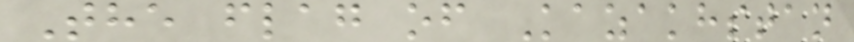The flag of Kazakhstan
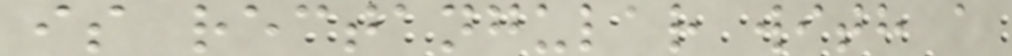is rectangular with a
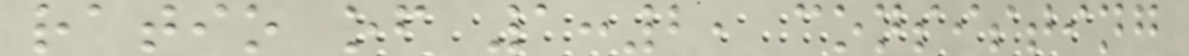ratio of 1:2, consisting
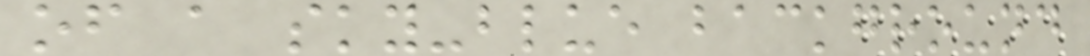of a sky-blue background
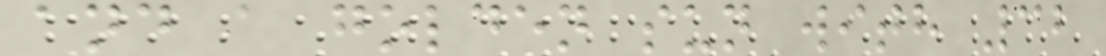and a golden sun with 32
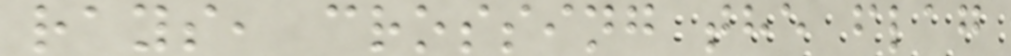rays, crossing the flag
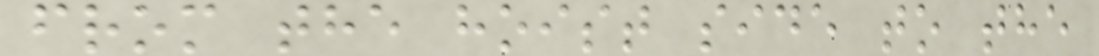from the hoist side to the
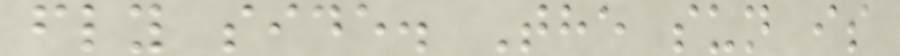fly side. The sun is
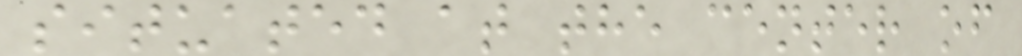situated at the center of
